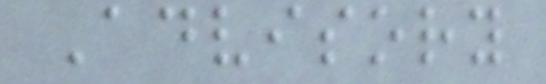Advisory
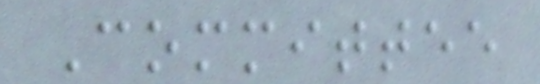Committee
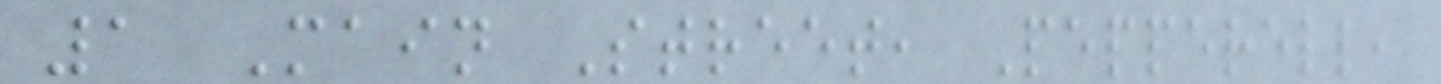1 Main Street, Pepperell,
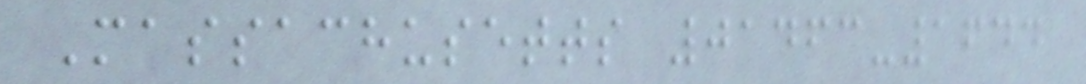Massachusetts 01463-1644
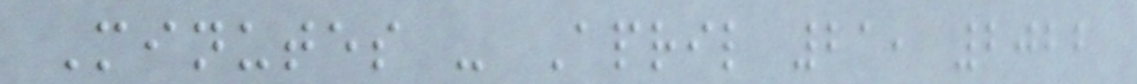Minutes - April 21, 2022
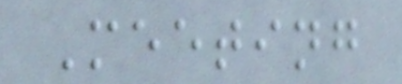Meeting
